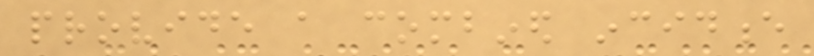provide a combined incidence
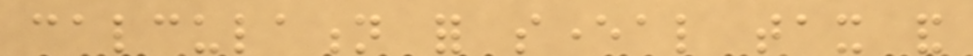calculation for several tax and
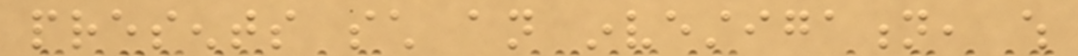presents such an investigation, which
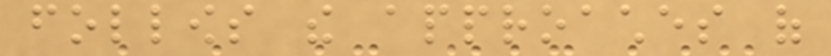follows the approaches of
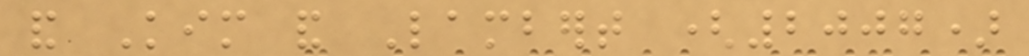and Kim and Lambert (2007)
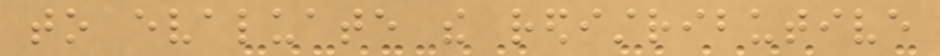to evaluate the redistributive
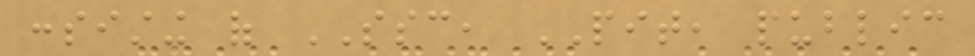consisting of SSC, PIT, public
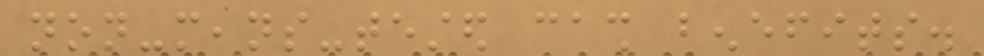non-means-tested cash benefits.
